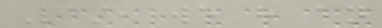Last, we have an
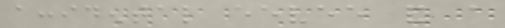accidental eevee and a
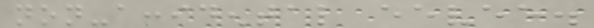non-accidental eevee.
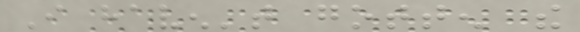I haven't gotten the
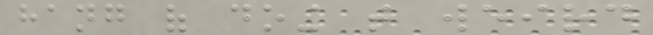hang of doing that weird
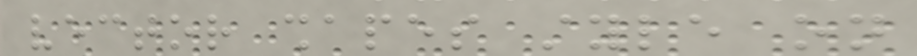vector shapes style on
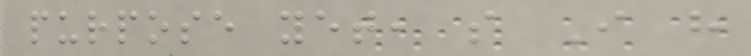purpose yet, so I have
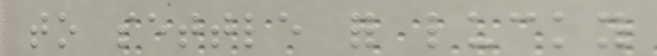to settle for lucky
